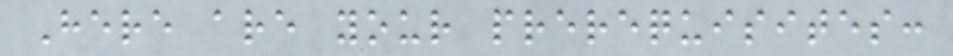Here are your prerequisites:
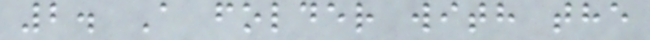2. A folder with the
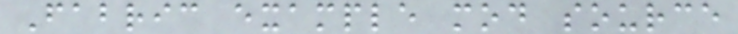Fabric example mod source
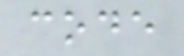code
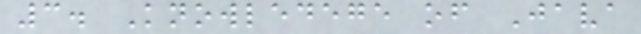3. Knowledege of Java
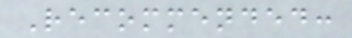Recommended:
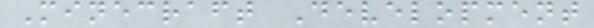Minecraft Development
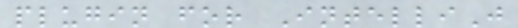plugin for IntelliJ
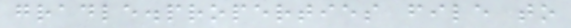gradle.properties file to
